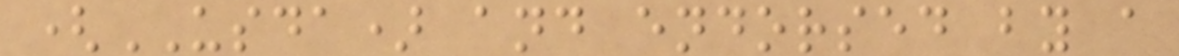(USDA) and endorsed by a
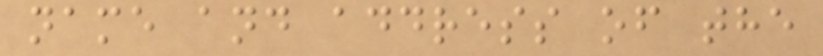name and address of the
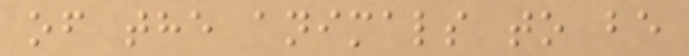of the animals to be
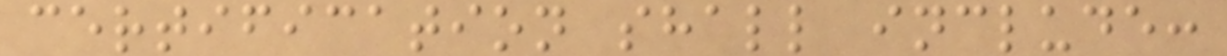certification shall include:
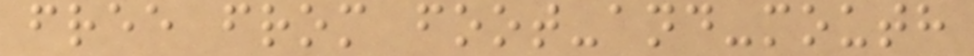free from foot-and-mouth
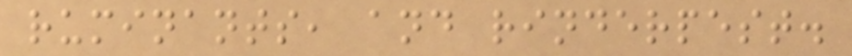ruminants, and rinderpest.
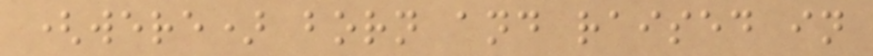(were) born and raised in
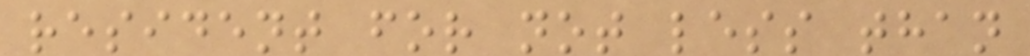resident for not less than
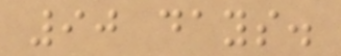90 days.
